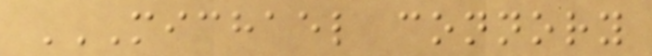MICHAEL CONNORY
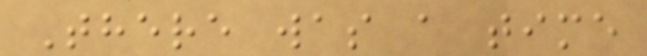There was a time
